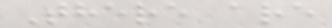There are
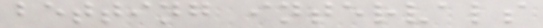betting intervals
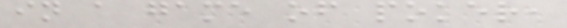in a game of poker,
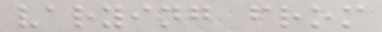varying from
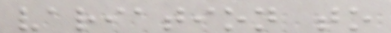variation to
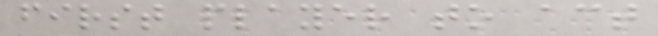first player to act
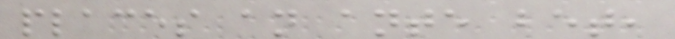places an ante bet,
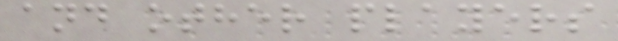and other players
